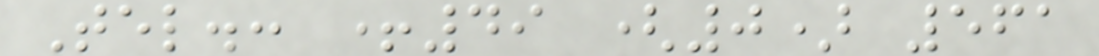Tel.: +49 (0) 561
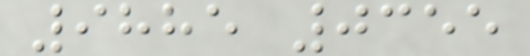9885 0355
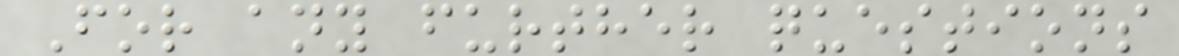For any further questions
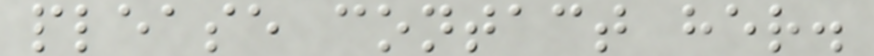please contact her.
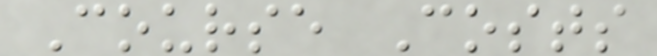Course Costs
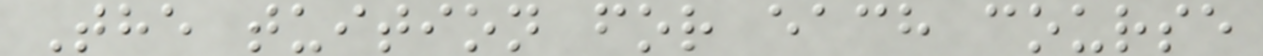The tuition for each course
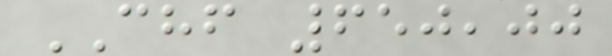CHF 650,00
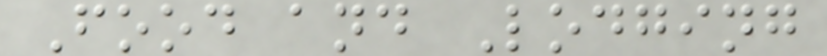Food and Lodging
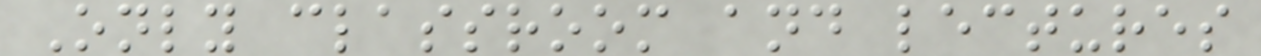Only classroom and lectures
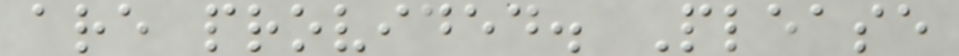are provided. Please
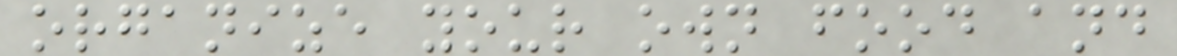organize your own food and
